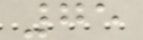75
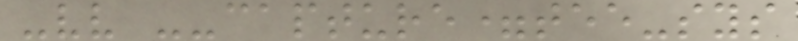-vv --capture=tee-sys
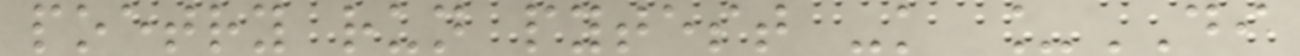poetry run pytest -k _DI
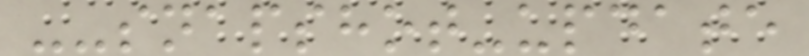--snapshot-update
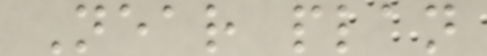Near plan
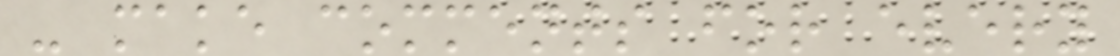- make comments for every
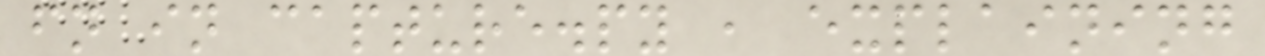fn in capture.py , explaining
